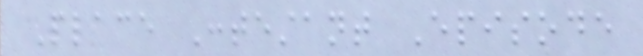Place Contestant Episode
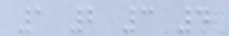1 2 3 4
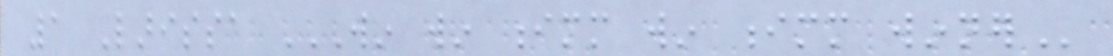1 Larissa WIN WIN IMM WIN IMM WINNER
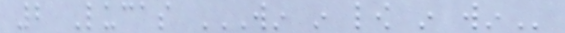2 Lucas WIN IN LOW IN WIN
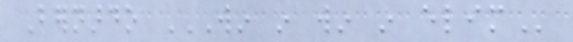Bernardo WIN IN WIN IN ELIM
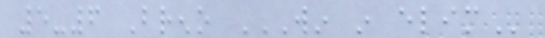5-6 Breno WIN IN ELIM
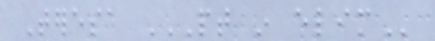Teresa PT IN ELIM
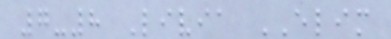7-8 Livia ELIM
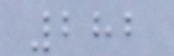282
